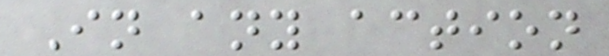In any action
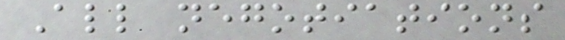All negotiations
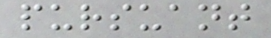pursuant
